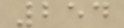254
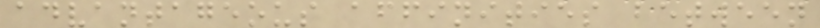advantageous affinities between
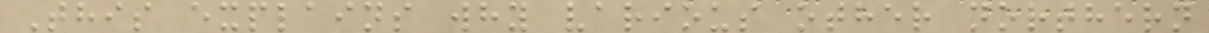This explains why various other northern
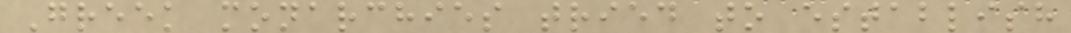Greek monarchies tried to establish
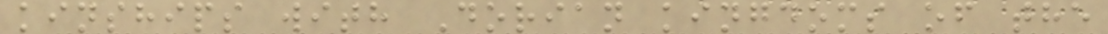kinships with Dorian kingdoms of the
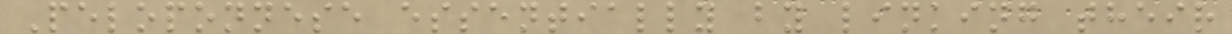Peloponnese essentially by linking their
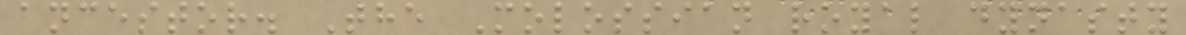ancestor. The Molossian royal dynasty
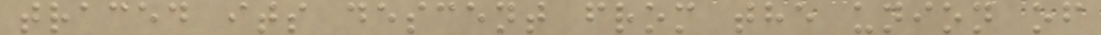traced its descent from the union of
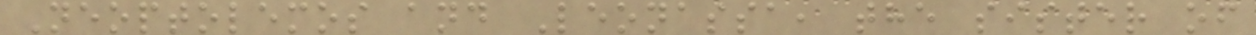Neoptolemos and Leonassa, the sister of
